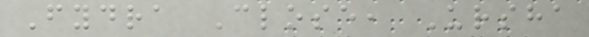Fydra Close, Ursha
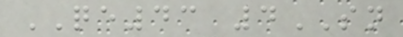QE43 4SN
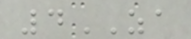4ZA
